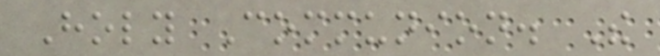Holy Communion. The
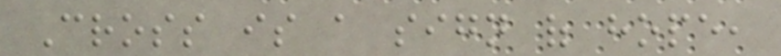Cross is a sign of hope,
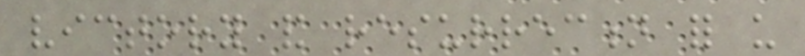victory and resurrection for us
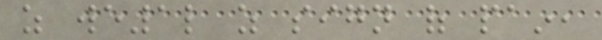as we1l as sign of pain,
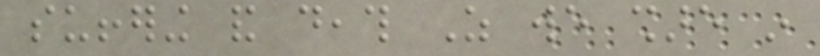suffering and death As we share in
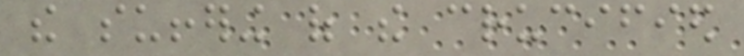the suffering of the crucified
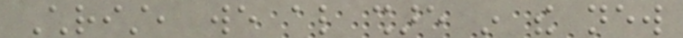Christ, we also share in the new
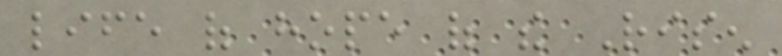life of hope of the Risen
